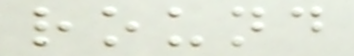round
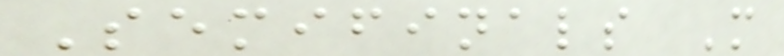Semifinals M
